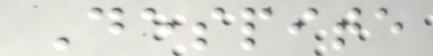Despite
